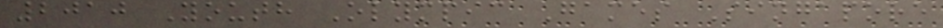2010 Youth Olympic Games Singapore
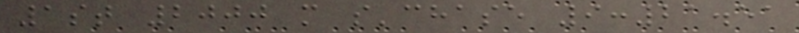1st 2000 m s'chase 9:21.51
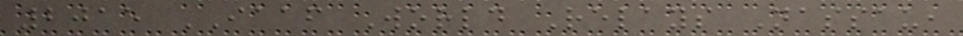2015 IAAF World Relays Nassau,
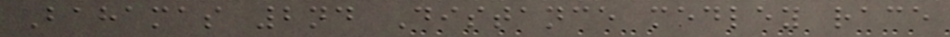Bahamas 2nd Distance medley race
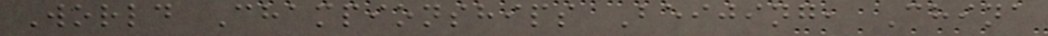World Championships Beijing, China
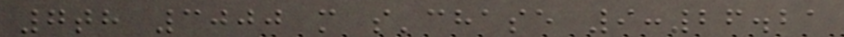7th 3000 m s'chase 9:26.21
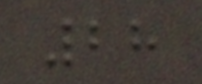28
